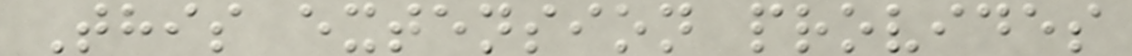This extension provides
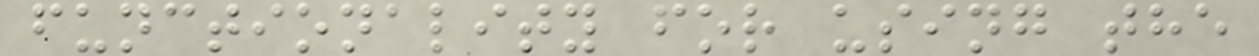functionality for using the
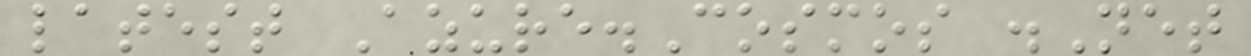latest Azure.Cosmos .Net
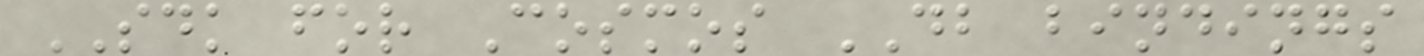SDK for Cosmos DB bindings
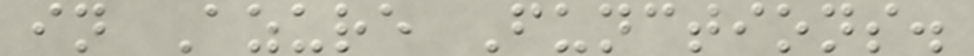in Azure Functions.
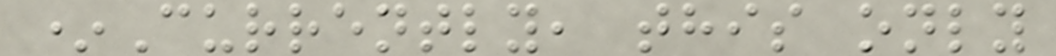*Currently, this only
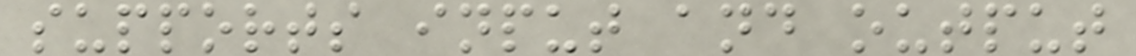supports input and output
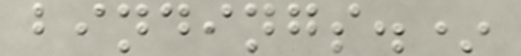bindings.*
